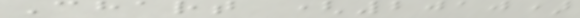Chart (2010)
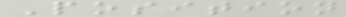Position
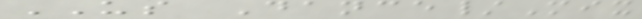US Dance/Mix
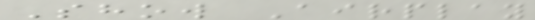Show Airplay
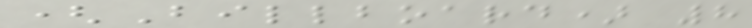(Billboard) 8
